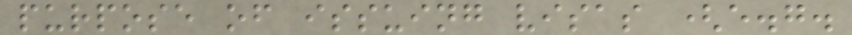purpose of issuing visas (e.g.
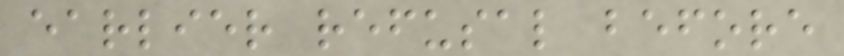earlier refusal before
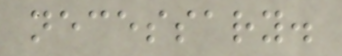necessary.
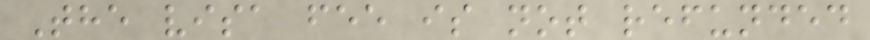The visa fee is not refunded
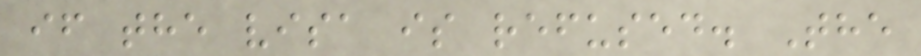if the visa is refused. The
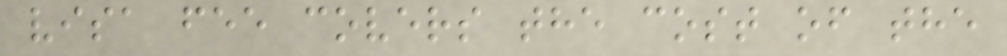visa fee covers the cost of the
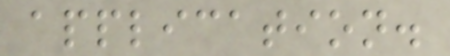application.
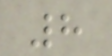8
